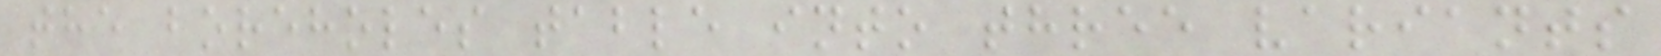the boreholes table into three variants
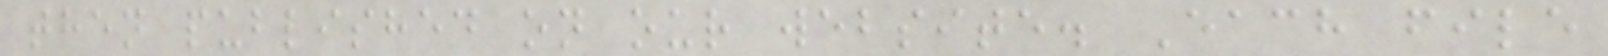then published on our website. Each file
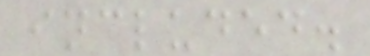included.
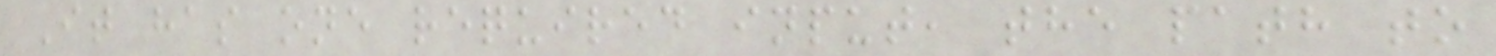It has one required input, the path to
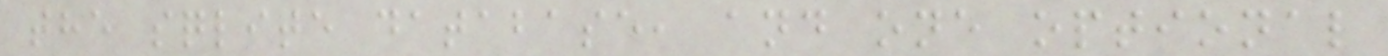the sqlite database, and one optional
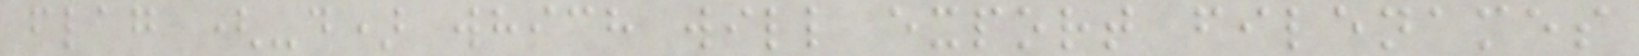flag (-d) which will export filenames
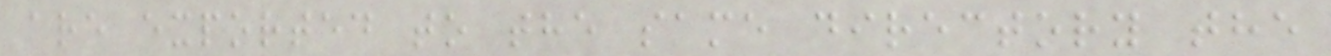are exported to the same directory the
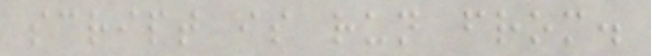script is run from.
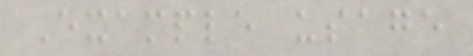Example usage
